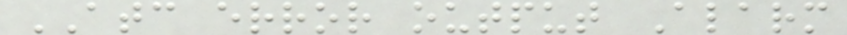ATC error output Alarm
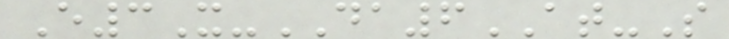E3X-DA6AT-S
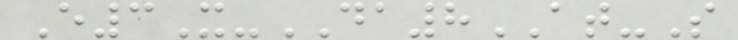E3X-DA8AT-S
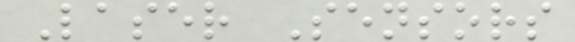Laser Sensors
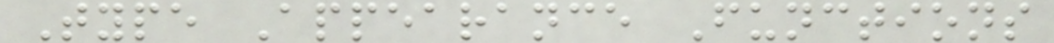Type Appearance Functions
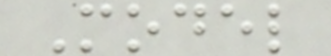Model
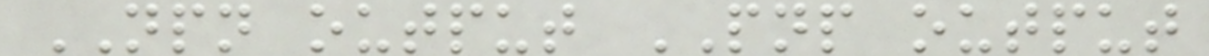NPN output PNP output
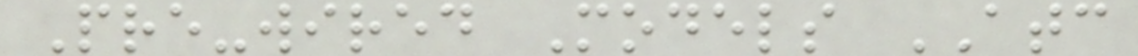Pre-wired Models ATC
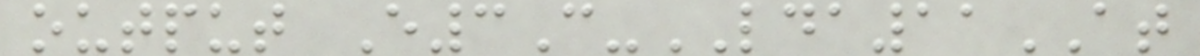output E3C-LDA11AT
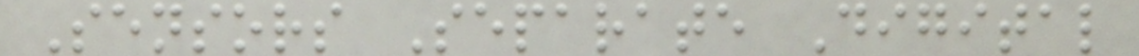Sensors Separate Digital
